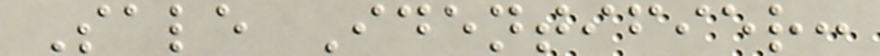Sale Identifier:
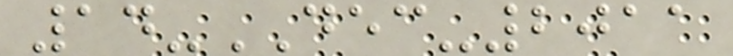14-DEC-2011
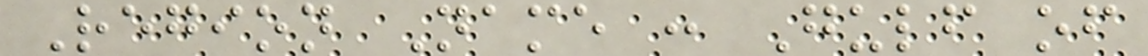Region Name : Gulf of
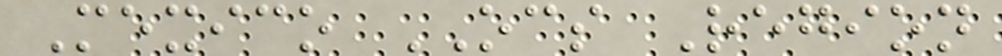Mexico OCS Region
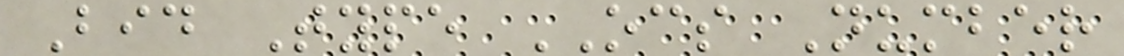Bid Type OCS Number
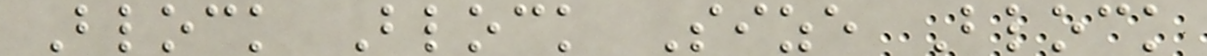Block Block Size Block
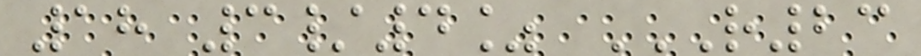18 3/4% R23
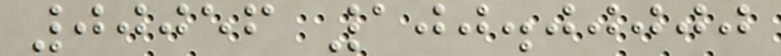00056 100.00000
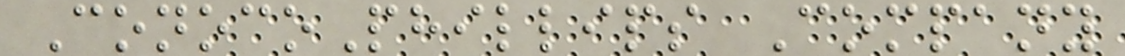ConocoPhillips Company
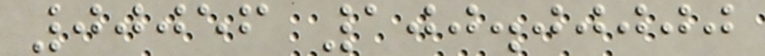00056 100.00000
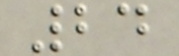24
